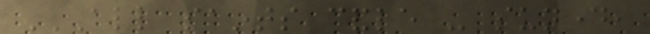ALL SAINTS CANDLE - SUNDAY,
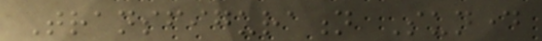Transfiguration Sunday
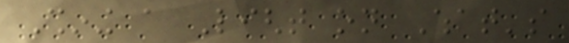Shining a Light on What's
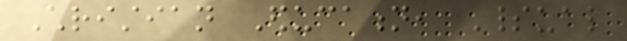Christian Education, Spiritual
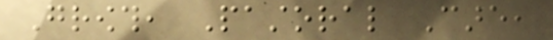Growth, Pastoral Care,
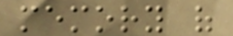memory of
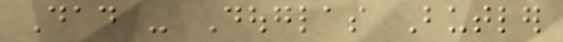Dad - Douglas Butler
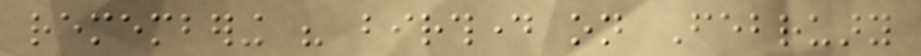remembering his birthday on February
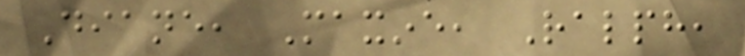Diane, Maxine, Ralph,
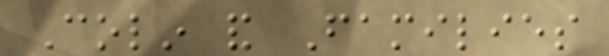Colin and Families
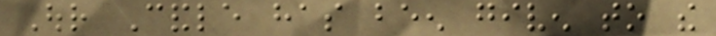Our Candle has been given to the
